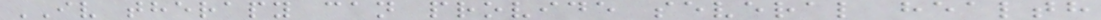IV therapy can provide several health
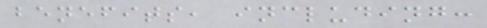benefits, including:
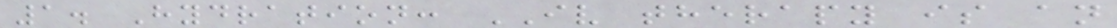1. Hydration: IV therapy is an
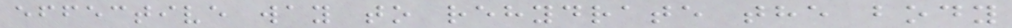effective way to rehydrate the body
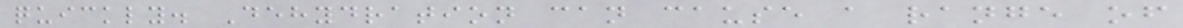quickly. Dehydration can cause a range of
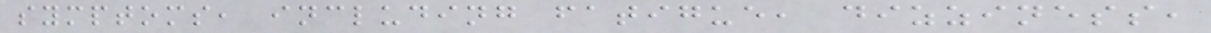symptoms, including fatigue, dizziness,
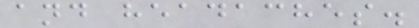and headaches.
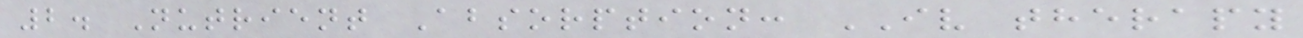2. Nutrient Absorption: IV therapy
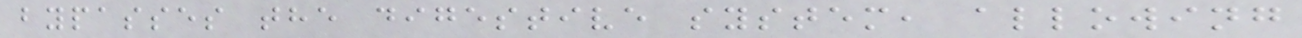bypasses the digestive system, allowing
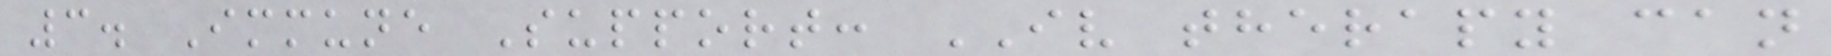3. Immune Support: IV therapy can
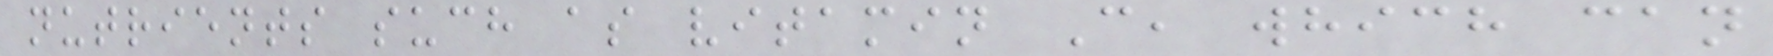nutrients such as vitamin C, which can
